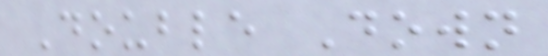Double Down
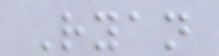Ryan
